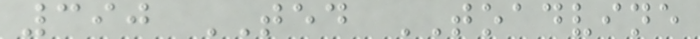390 TED TOADVINE
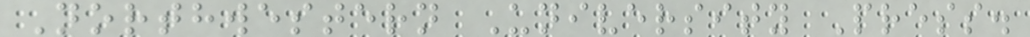Northwestern University Press.
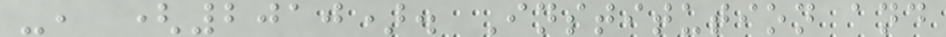-, (2010). Institution and
